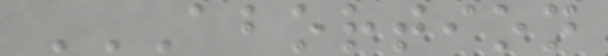ABORTION
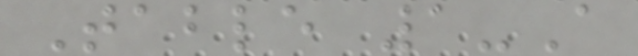Table 1-A
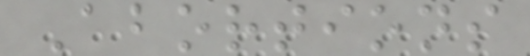Abortions
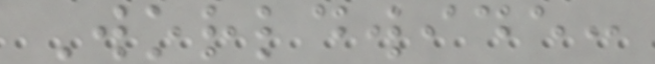Worldwide:
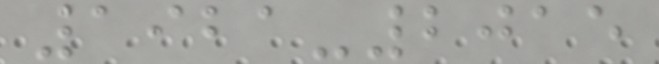1921-2015
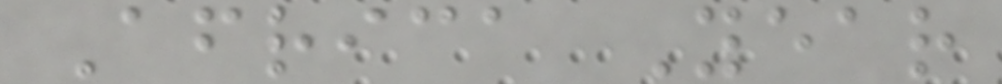Africa Year
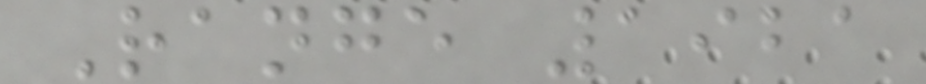Range 1921
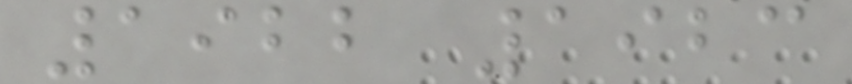1922 1923
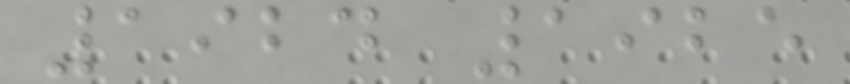1924 1925
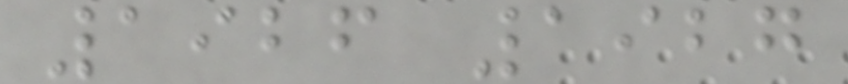1926 1927
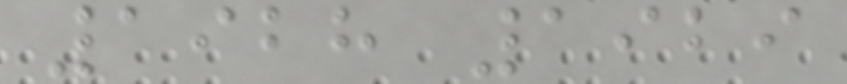1928 1929
